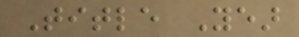Title Year
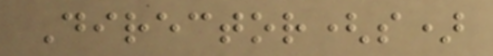Director(s)
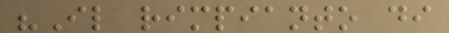"Il rimpianto di
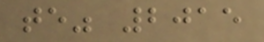te" 2015
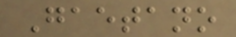Gaetano
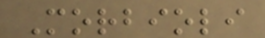Morbioli
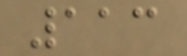113
